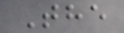The
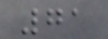71
